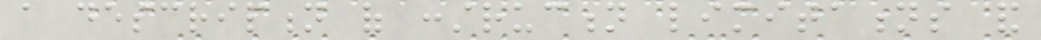a description of construction limitations and
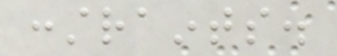constraints.
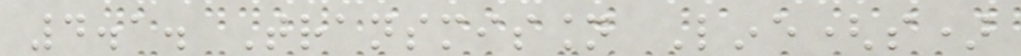4.1. Transmission Line(s)
